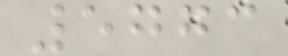5773
